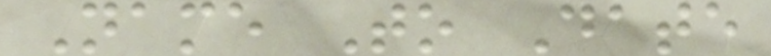Name To Date
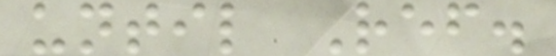until Ref.
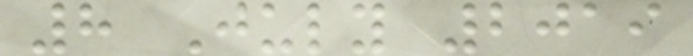8 July 2019
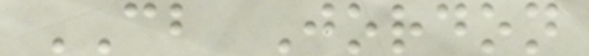CB Jordon
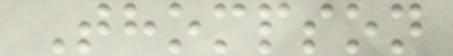Thompson
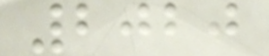2020
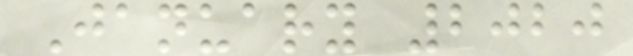January 2020
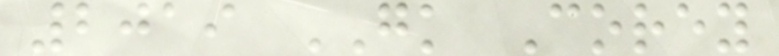2019 GK Corey
